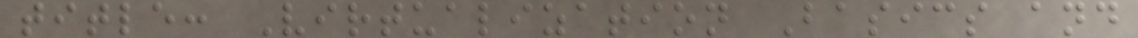title: Virtualization Basics and
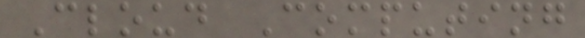Cloud Computing
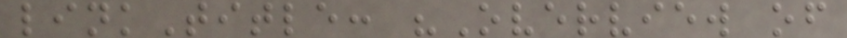linkTitle: "Overview of
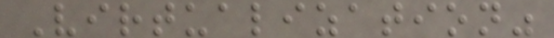Virtualization"
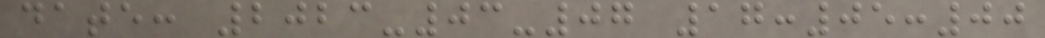date: 2023-03-07 17:05:00
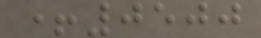+0500
